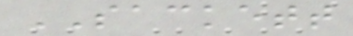SACKETT
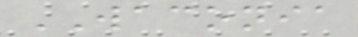WACONIA
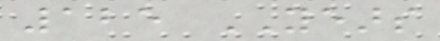125 YEARS
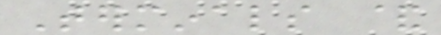Terminals &
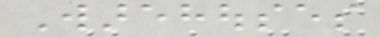Warehouses
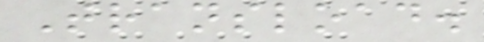Transload.
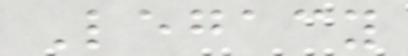Legacy
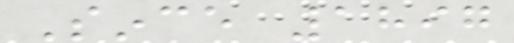Since 1897
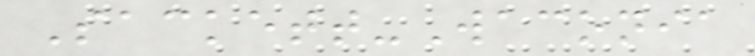Sackett-Waconia
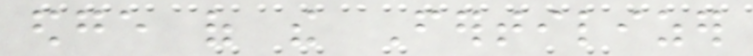edge of the Fertilizer
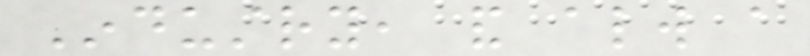Industry, and always a
